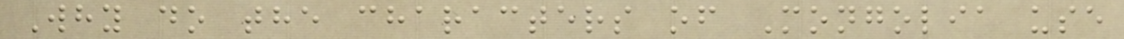Why do the characters of Mongolia use
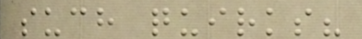such quirks?
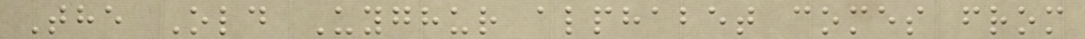The Old Uyghur alphabet comes from
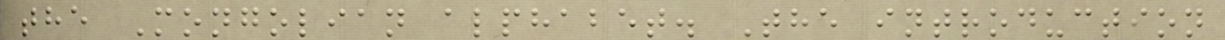the Mongolian alphabet. The introduction
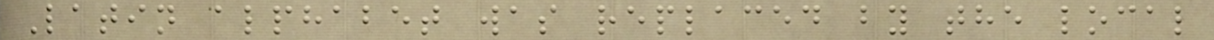Latin alphabet was replaced by the local
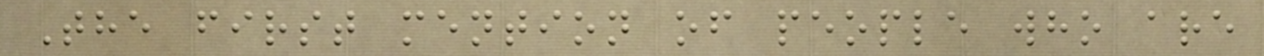The first mention of people who are
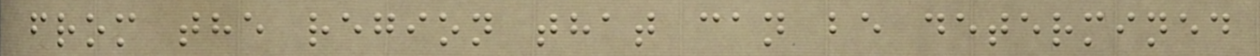from the region that can be determined
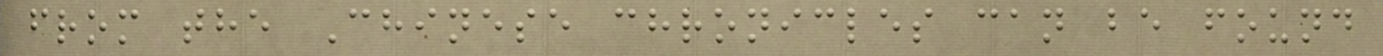from the Chinese chronicles can be found
